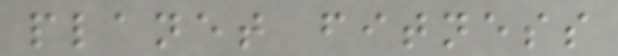planet fitness
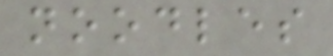noodles
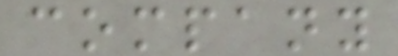company
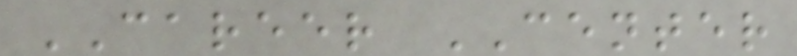CAREER CENTER
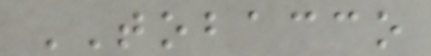TOBACCO
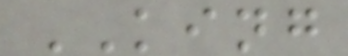KING
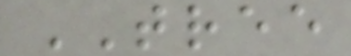TREE
